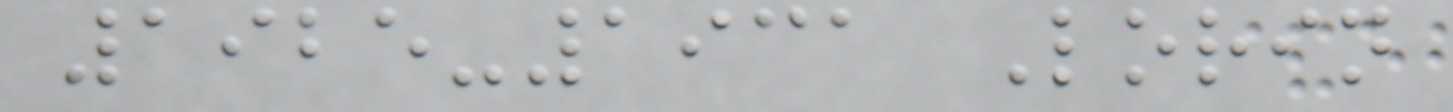1925-1931 Lorin
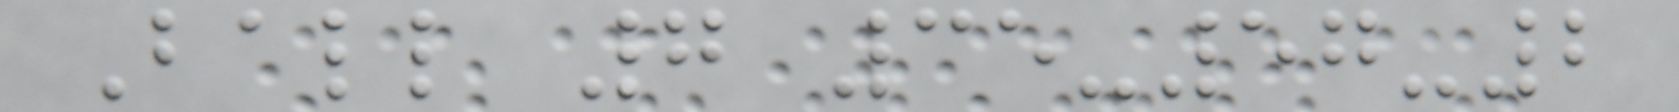Ball 7 35-57-2
